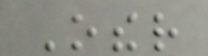Other
